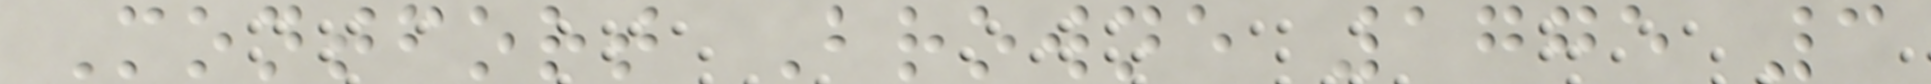Montfort Browne 1775 3
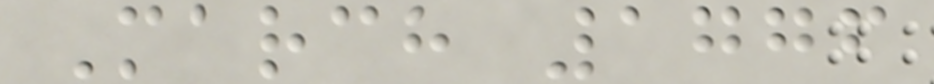March 1776
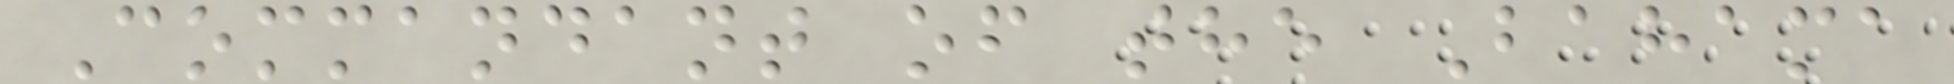Commandant of the Bahama
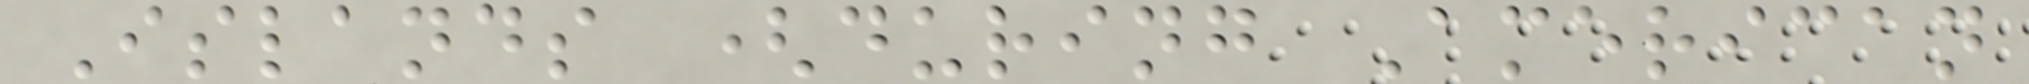Islands (during American
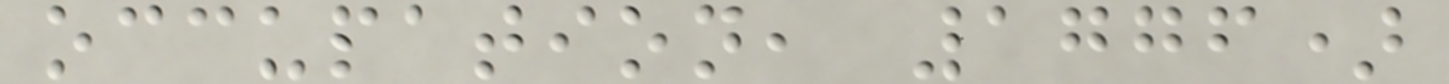occupation, 1776)
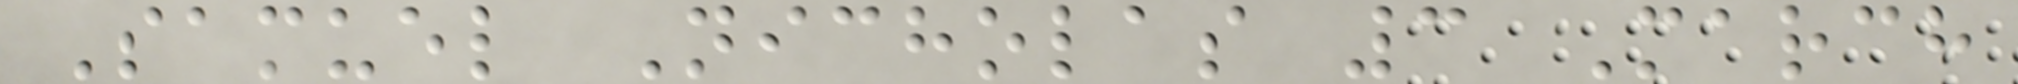Samuel Nicholas 3 March
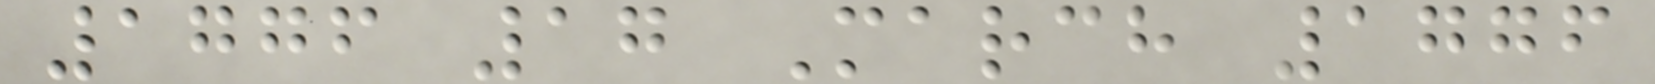1776 17 March 1776
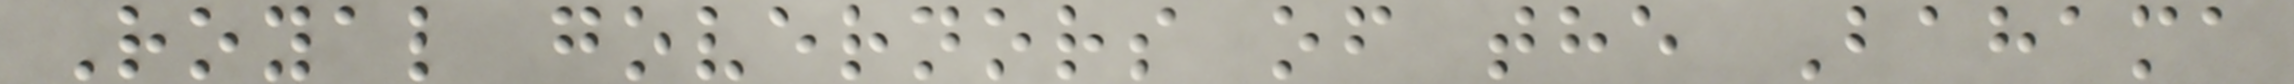Royal governors of the Bahama
